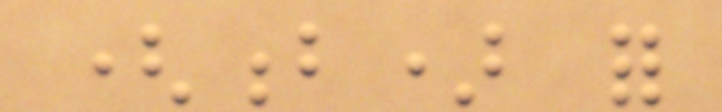(b) for
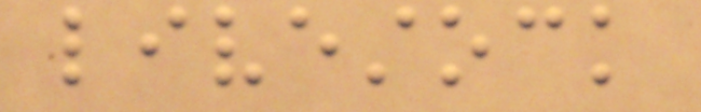livestock
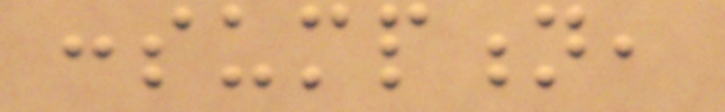consumption,
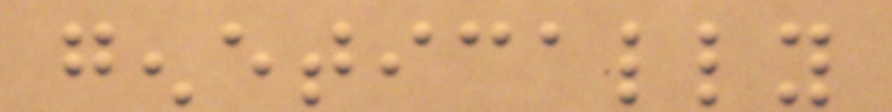genetically
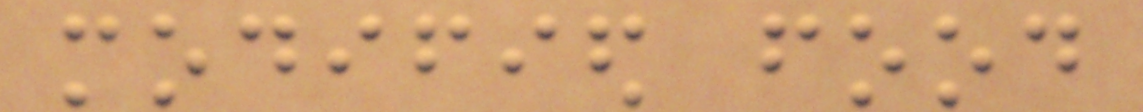modified food
